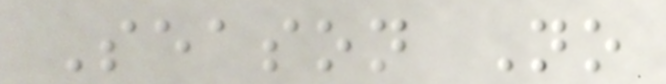Season No
